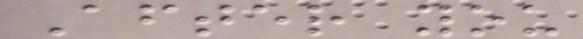After you
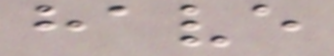have
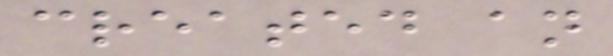created an
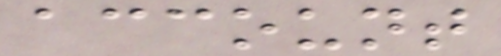account
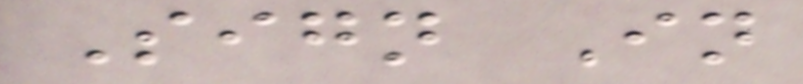Sign In
